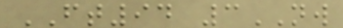FT94 3NW
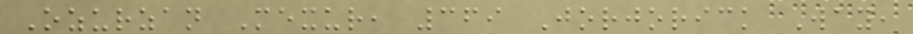Ozurzan Mexur, 369 Jorjorick Way,
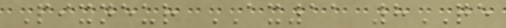Pixneur AX11 8QE
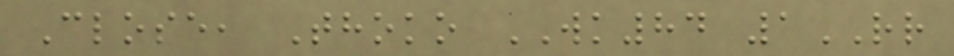Close, Thoko WK84 1RR
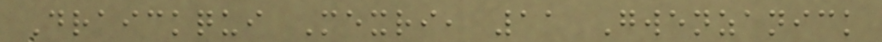Draickqui Mexri, 11 Gwenzanick
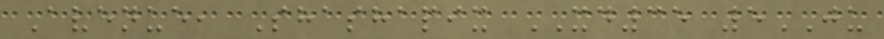Avenue, Shashapix XD35 5JU
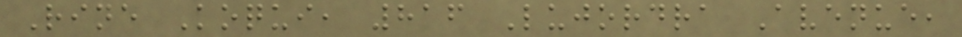Rine Koqui, 816 Lujordra Avenue,
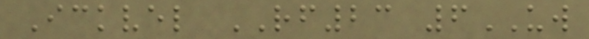Ickvel RF23 6UW
